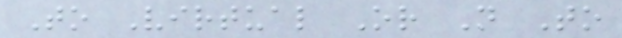To Virtual Or Not To
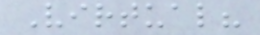Virtual?
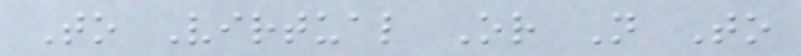To Virtual Or Not To
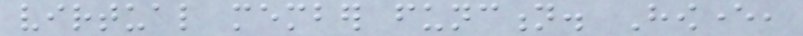virtual member function. However,
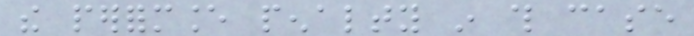the performance penalty in this case
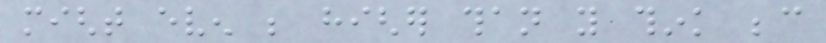might even be higher than you think because
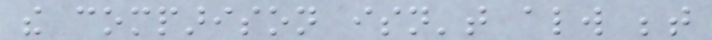the comparison isn't always between
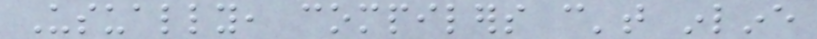Usually, compilers can't inline
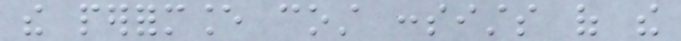the performance cost consists of the
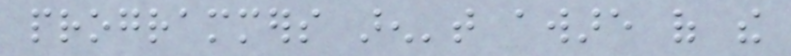programmers aren't aware of the
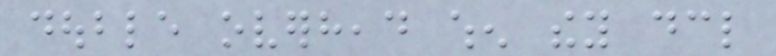double overhead when they declare
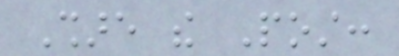Share the Post:
